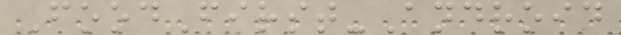FoodFirst-Android
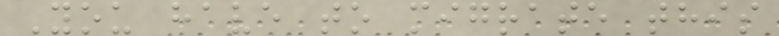You have to migrate this
